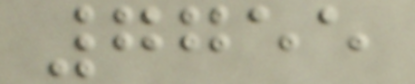7755
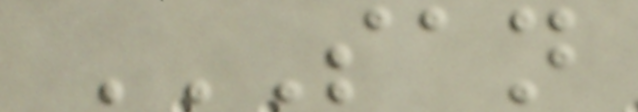SAN
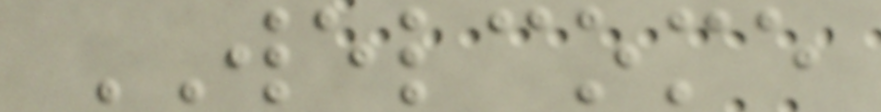WELCOME
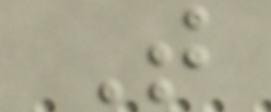T
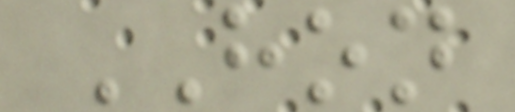HON
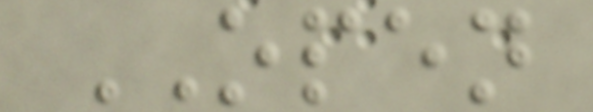OPEN
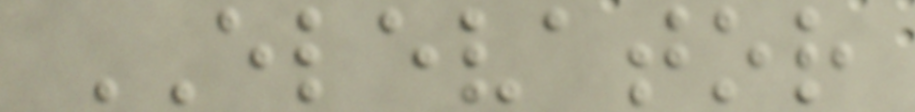ELEVATOR
